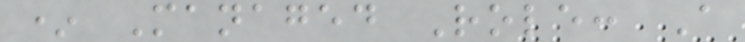* Managed Role: A
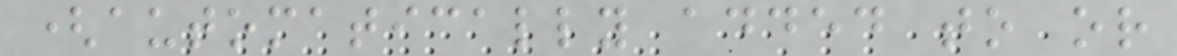(automatically added to or
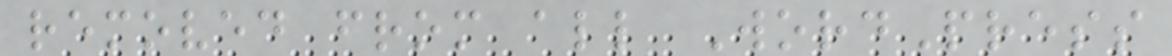removed from all WordPress
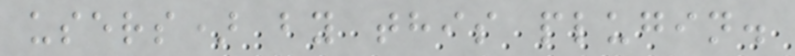users) by this plugin.
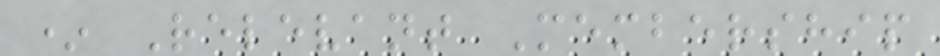* Relevant Membership
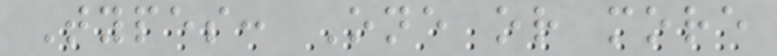Types: One or more
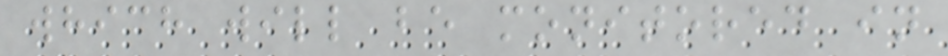which will be monitored in
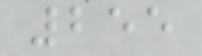255
